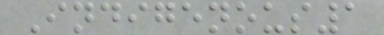Indigenous1
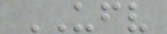UFV
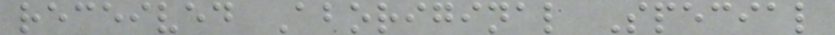received Aboriginal Special
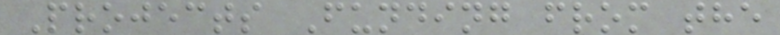Projects Funding from the
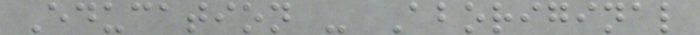Education - Aboriginal
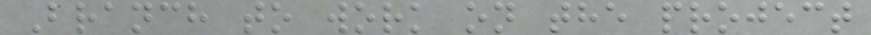Branch to work on the project
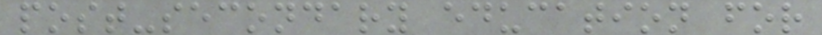post-secondary education for
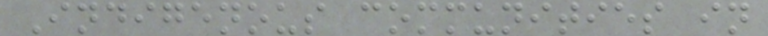Indigenous communities in
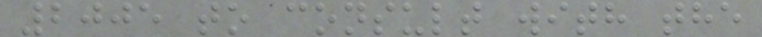2005 to consult with the
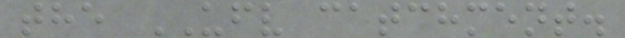the UFV catchment.
